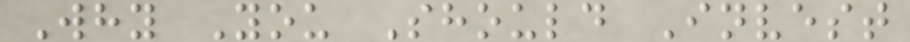Why You Should Invest
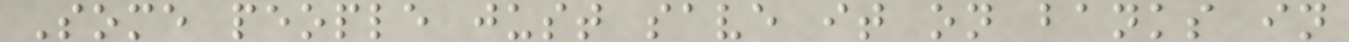Some people just save it on banks in
